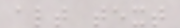alt text
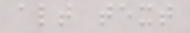alt text
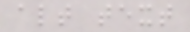alt text
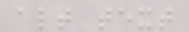alt text
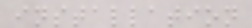installation
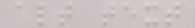alt text
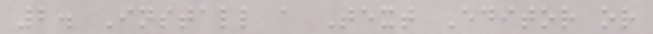2. Install a Text Editor or
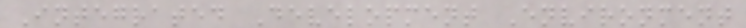Integrated Development Environment
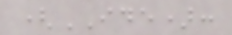(IDE):
